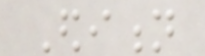Edition
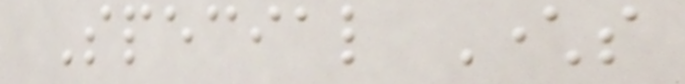Special Characters
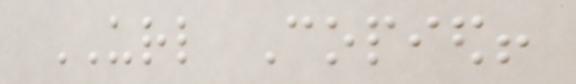URL Copied!
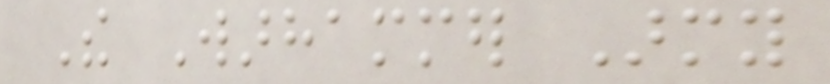The Warhammer Army
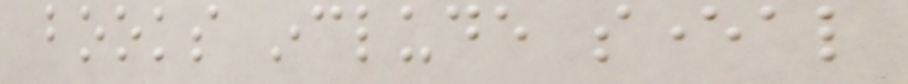books include several
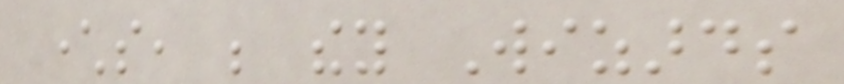characters, be they Wizards
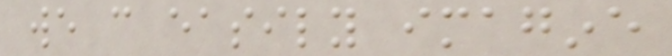we can easily imagine
